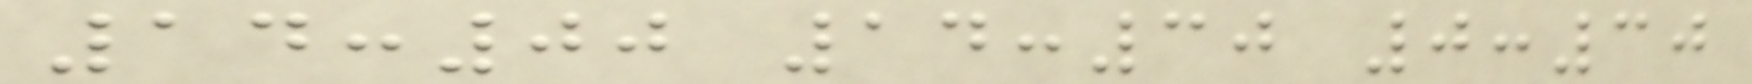14:00 14:30 0:30
